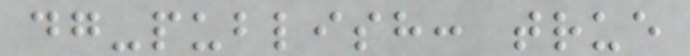dg-publish: true
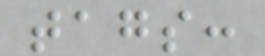tags:
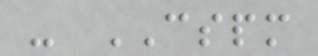- CSPM
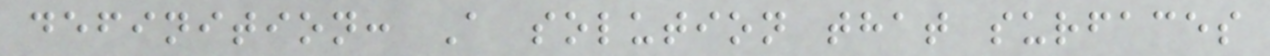definition: A solution that surfaces
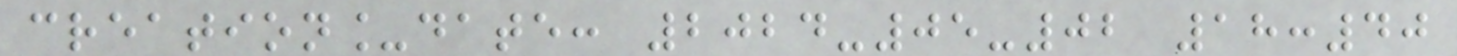creation_date: 2024-05-02 18:40
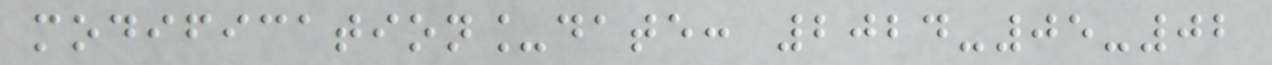modification_date: 2024-05-02
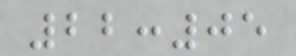22:05
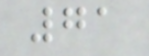71
